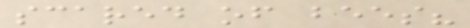scared of bees?
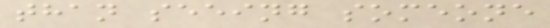than seeing someone
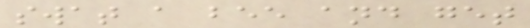swat a bee and get
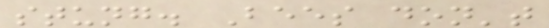stung. Bees don't
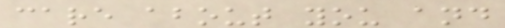care about you and
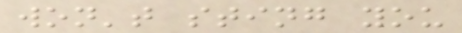won't sting you
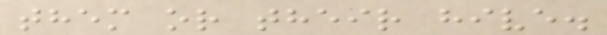them or their hive.
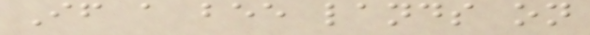If a bee lands on
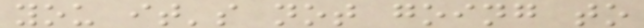you it's not going to
